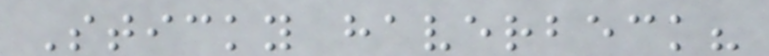Sticky haverbeck?
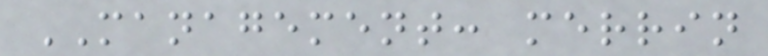MANAGEMENT: merrin
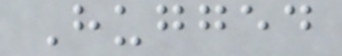Hugged
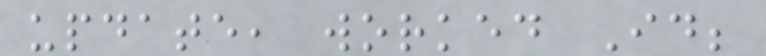update, worked Id;
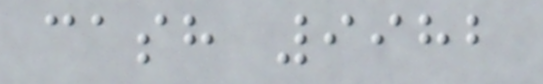cash 9982
